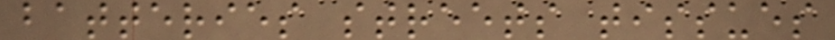batteries streets tissues
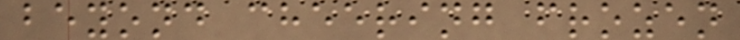beyond cheering frozen
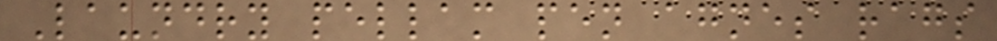Laundry pellam pen agnes rags
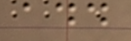add
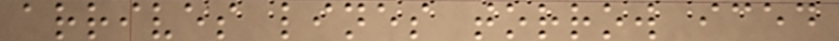arrives lines torrow iced
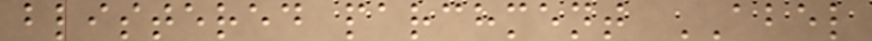blistered parchment ABEL
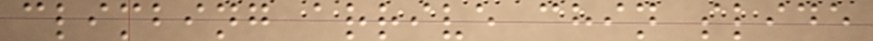climbing arrive chin slide
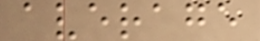average
